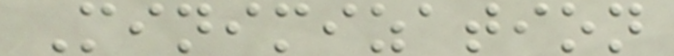Minimization
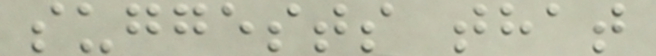suggests that
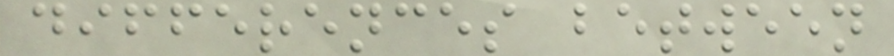differences between
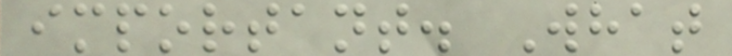important. What
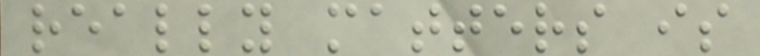really matters is
